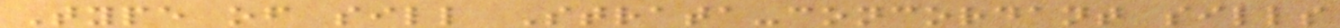Type of sill Strata-concordant sills
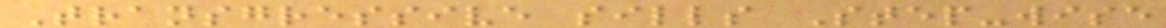Transgressive sills Step-wise
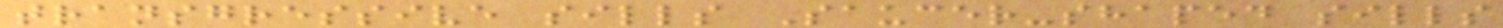transgressive sills Saucer-shaped sills
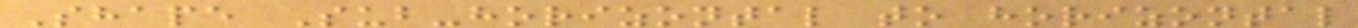Shape Sub-horizontal to horizontal
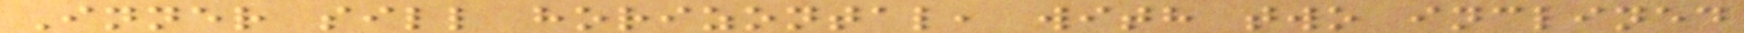Inner sill horizontal, with two inclined
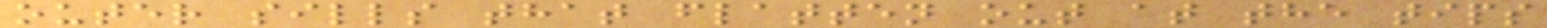outer sills that flatten out at the tips
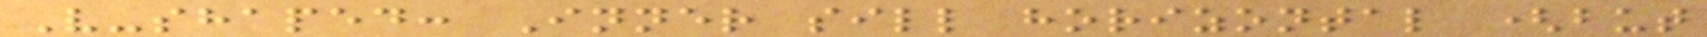V-shaped: Inner sill horizontal (but
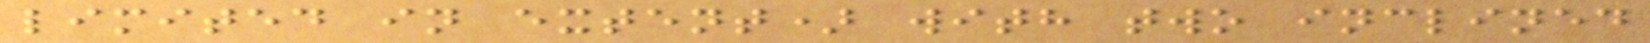limited in extent) with two inclined
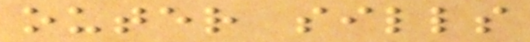outer sills
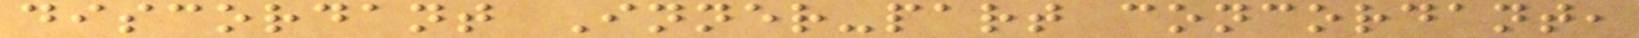discordant Inner-part concordant,
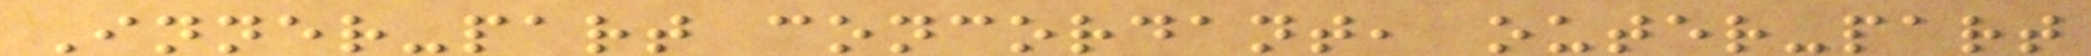Inner-part concordant, outer-part
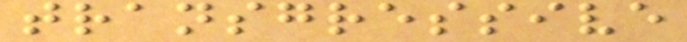transgressive
